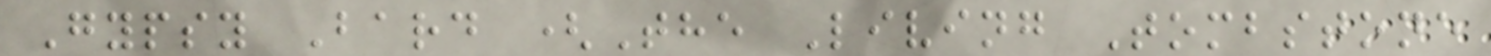Gypsy Bard (The Living Tombstone
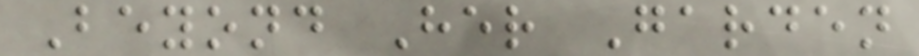Beyond Her Garden
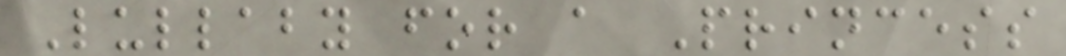Lullaby for a Princess
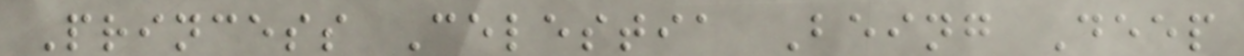Princess Celestia Being Deep
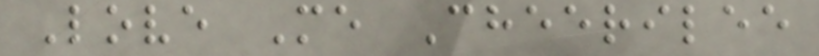Love Me Cheerilee
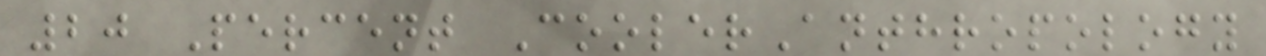20 Percent CoolerAnthropology
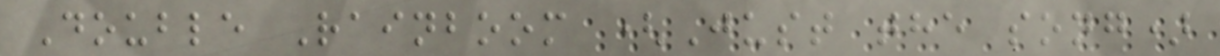Double Rainboom (Just the song)
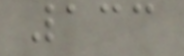133
